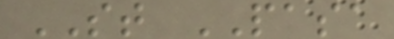ST PASA
